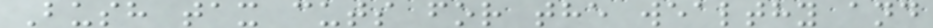Bush tax cuts for the wealthy and
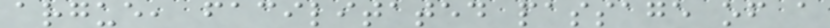argue, facilitated passage of a
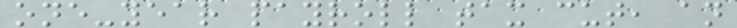one-year payroll tax cut, an
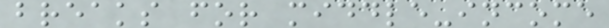breaks for middle-income
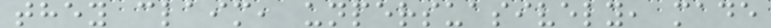they claim, unpersuasively, made
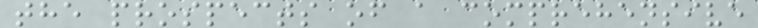the prospects of a comprehensive
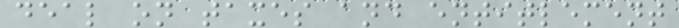deal on taxes and entitlement
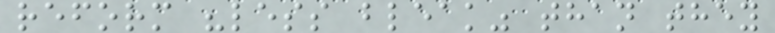reform "less bleak" than they
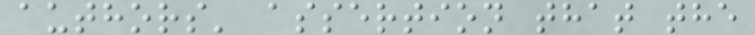authors' assertion that the
